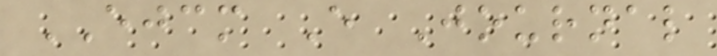EJCM E Journal
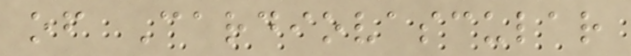of Cardiovascular
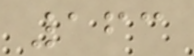163
